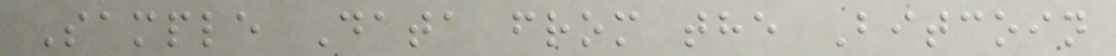Sample Data from the Bitcoin
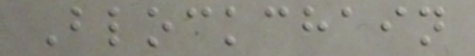Blockchain
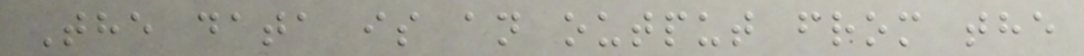The data is an output from the
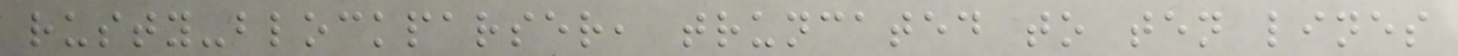rusty-blockparser, truncated to ten lines
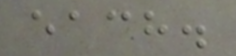each.
